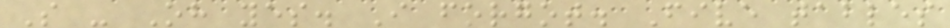S - Oh yes. I forgot. Five tables
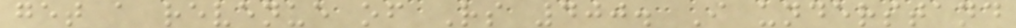get a revenue of Rs 400. I understand
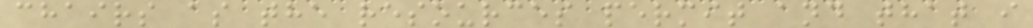chairs as the resources permit and that i
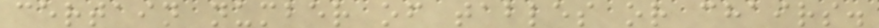certain number of tables or chairs.
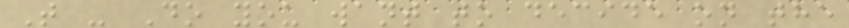T - Do you want to decide on the
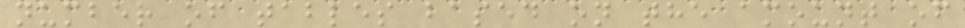number of tables based on the amount of
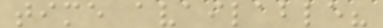time available?
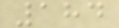184
